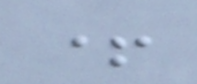+
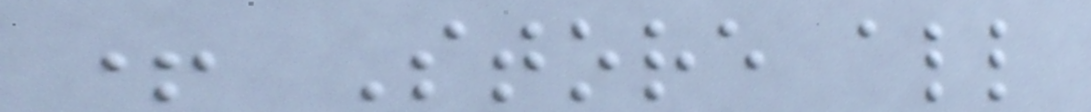+ Store all
